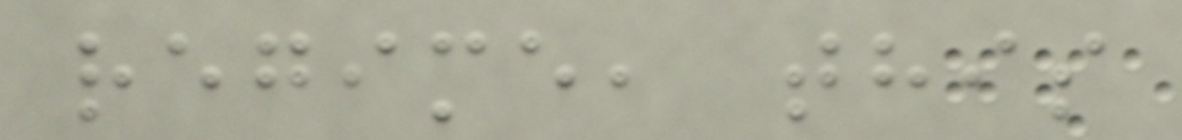regime, this
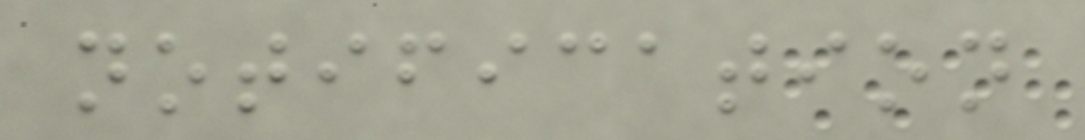notification
